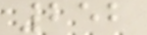252
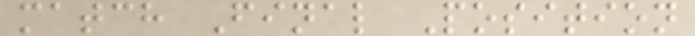match Final Position
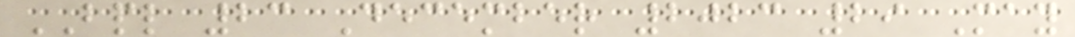BPL 23 December 2023 29 May
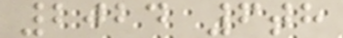2024 6th
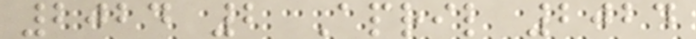2024 2 April 2024
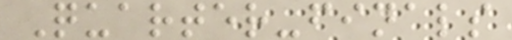Quarter-finals
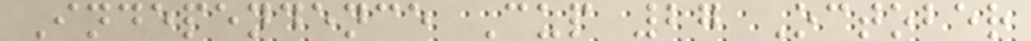Independence Cup 27 October
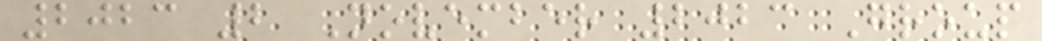2023 2 November 2023 Group
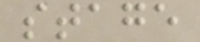stage
